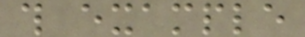this example
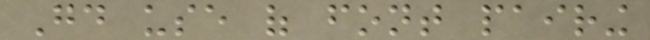Good use of font pairing
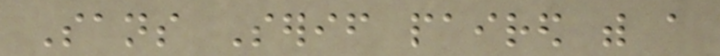Sans Serif paired with a
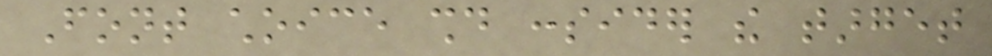Font choice should consider the target
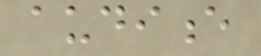audience
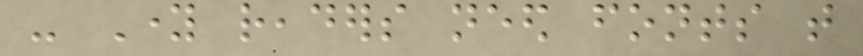- Young readers need fonts that
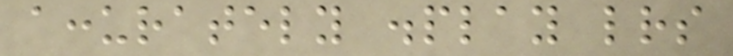accurately display letters
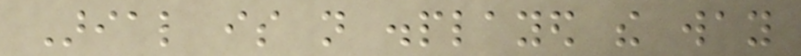Arial is not displayed the way
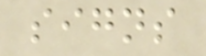signs
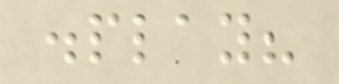display?
